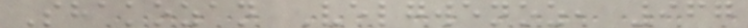Shakozan Velgwenoz, 967
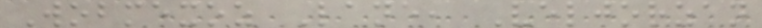Wobmexoz Lane, Veljorzan
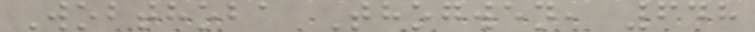Wobthoba Thogwen, 648
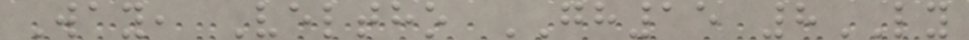Way, Veltho GH15 8LY
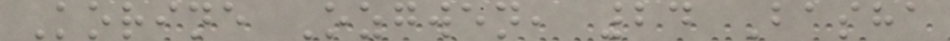Korine Ozgwen, 24 Basha
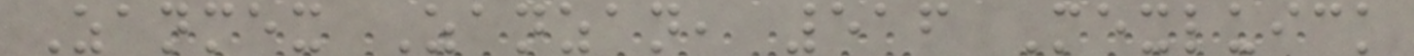Zanmex Zanzan, 516 Mexluick
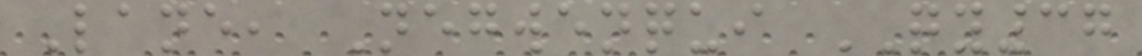Lane, Negwenqui QY37
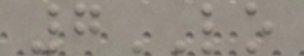7LO
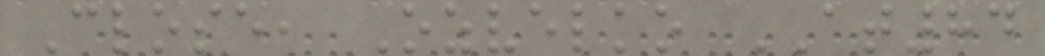Close, Ozvelko AT84
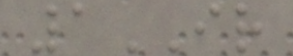1IR
